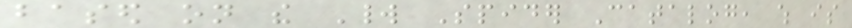based on the World Spider Catalog, which is
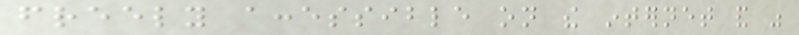freely accessible on the internet and was
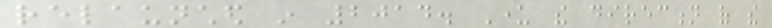relaunched in 2014. Under the direction of the
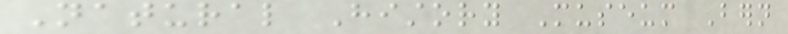Natural History Museum Bern
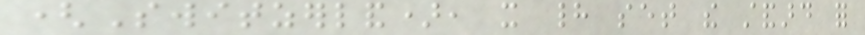(Switzerland), it had set the standard for
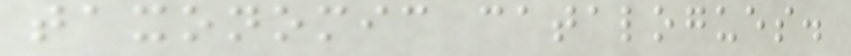taxonomic catalogues.
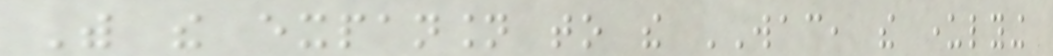With the expansion to the WAC, the underlying
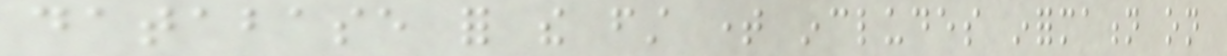database for the first time includes information on
